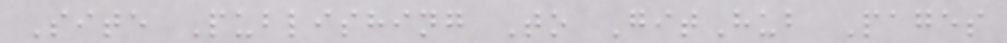Site Publishing To GitHub Pages
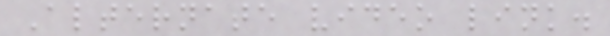Alternate video link.
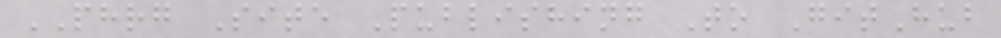PHRG Site Publishing To GitHub
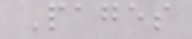Pages
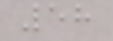58
